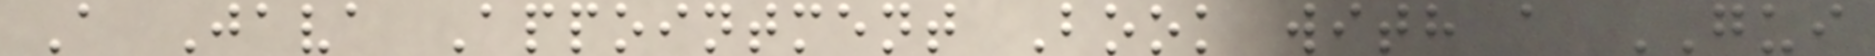A Java Appointment Book with a GUI
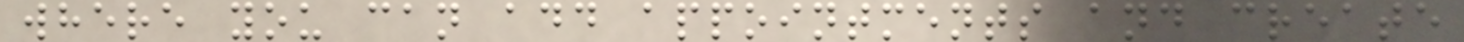where you can add appointments and create
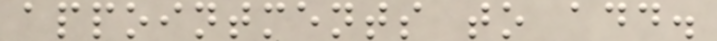appointments to add.
